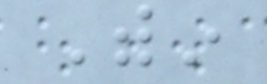Within
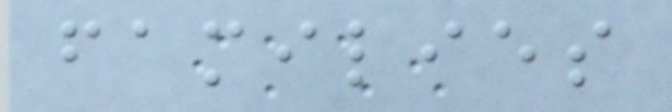families
